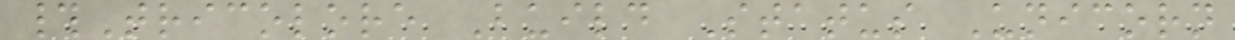#Tricolore Build Status Unicorn
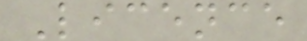Licence
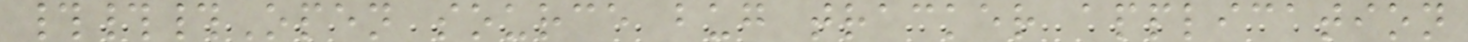###Open source bug tracker application
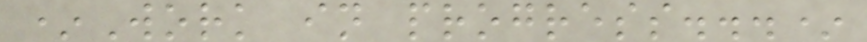*Work in progress...*
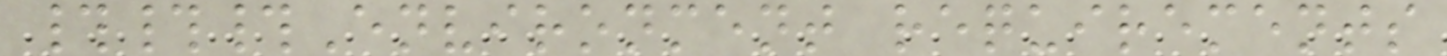###Environment requirements
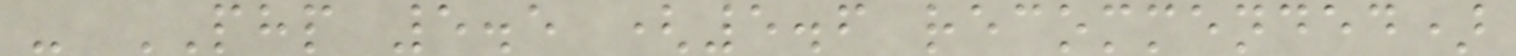- PHP 5.5 (5.6 recommended)
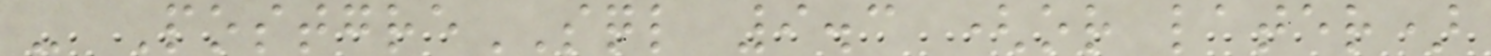- PostgreSQL 9.3 (or later)
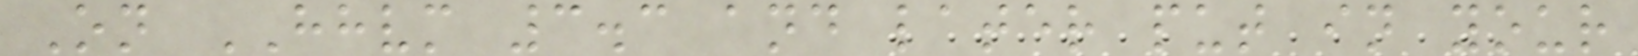On HHVM 3.3 and later put in your
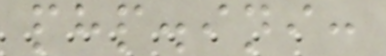php.ini:
